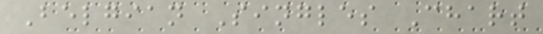Belgian Singles Chart
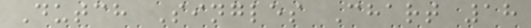Dutch Singles Chart 18
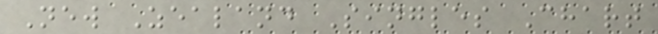New Zealand Singles Chart
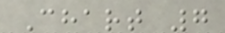Chart 7
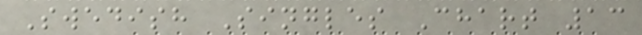Swedish Singles Chart 13
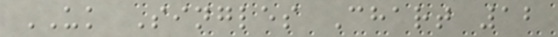UK Singles Chart 12
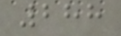288
